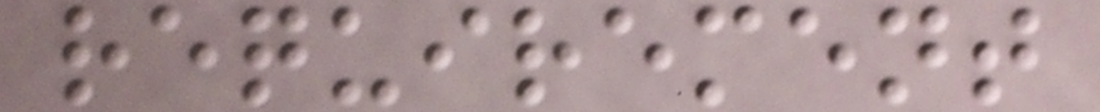requirement
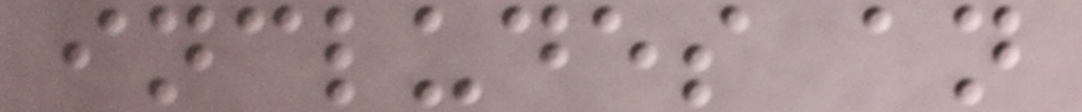includes an
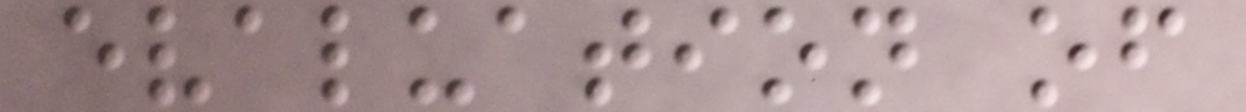evaluation of
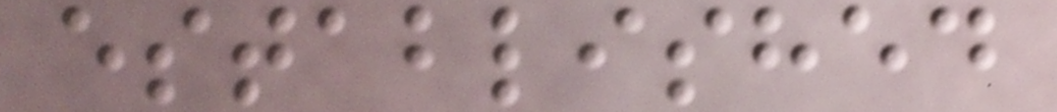established
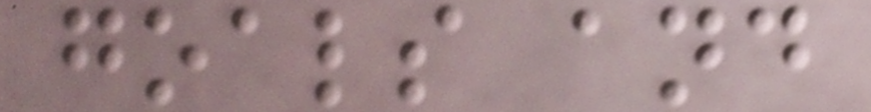goals and
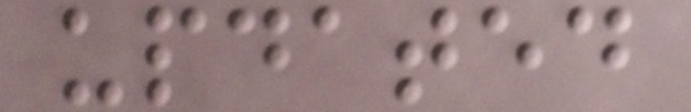updated
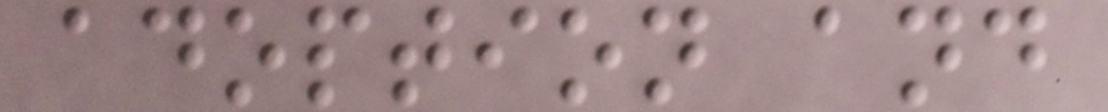adoption and
